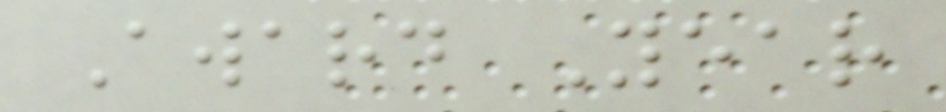Award Year
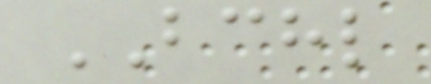BCHL
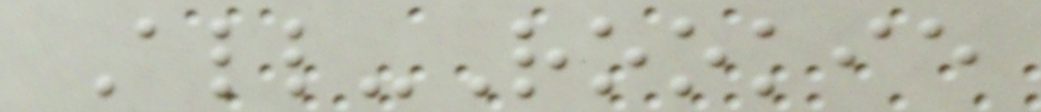All-Rookie
